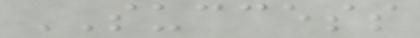SUCCESS
